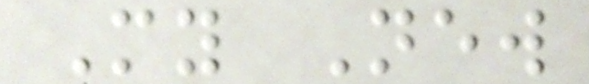My New
